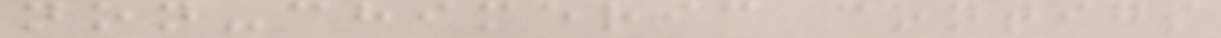non-chimeric contigs
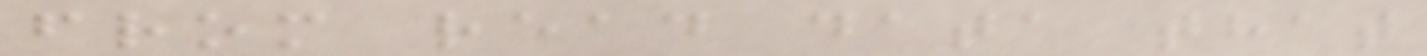from read data that
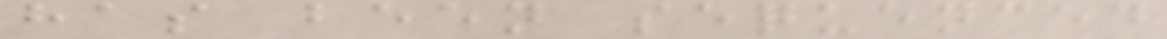has been sequenced
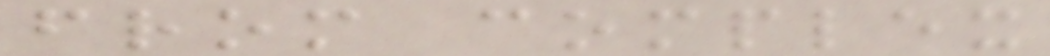from complex
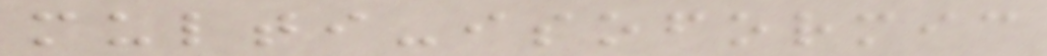multi-isoformic
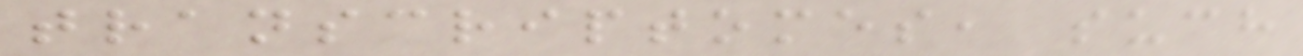transcriptomes, such
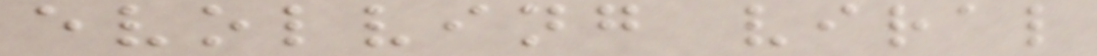evolving viral
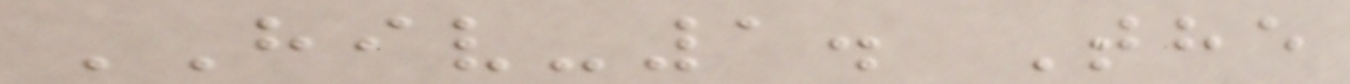HIV-1. The
